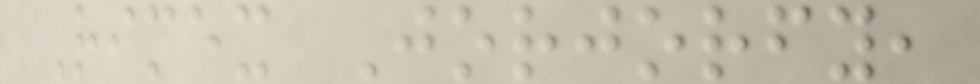Rimex Jorjorfy,
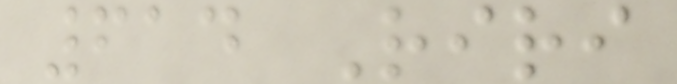614 Riri
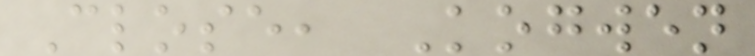Close, Kogwen
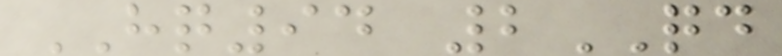HQ94 2QD
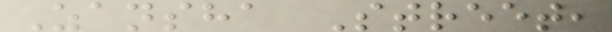Zansha Street,
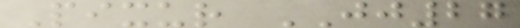Pixur JJ27
